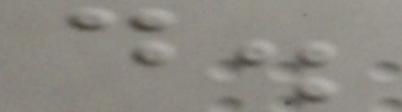d.
